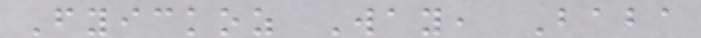Fyickoz Way, Baba
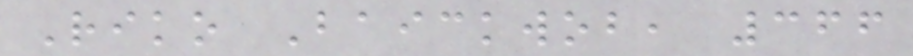Riko Baickwob, 366
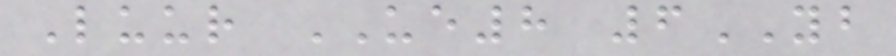Luur UE8 6YB
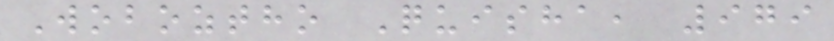Woboztho Quisha, 979
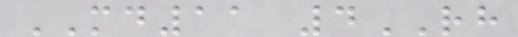MD11 4RH
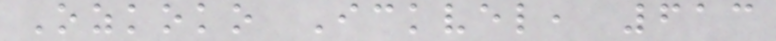Ozkoko Ickvel, 613
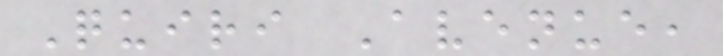Quiri Avenue,
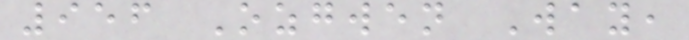956 Ozgwen Way,
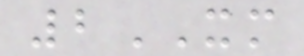2XM
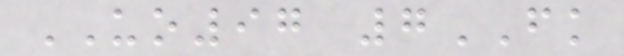UO97 7FK
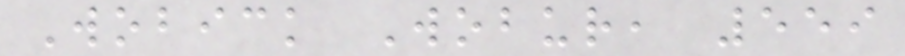Wobick Wobur, 559
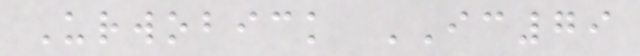Urwobick IC79
